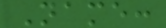Name:
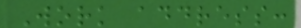Work address:
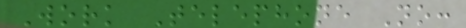Work Telephone No:
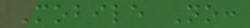Mobile No:
